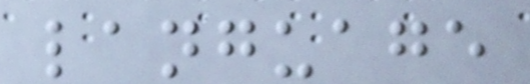language
